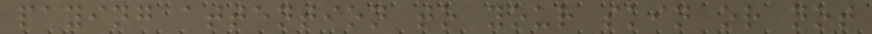paying attention to your skin or not
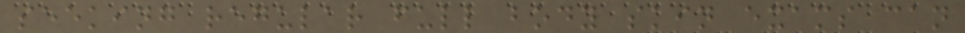seeking regular full body skin exams can
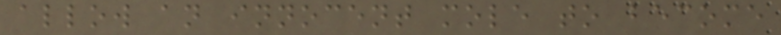allow an innocent mole to become
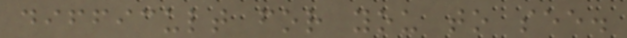difficult for you to see.
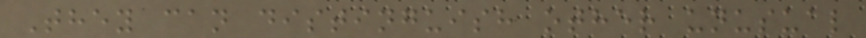They can distinguish other unusual
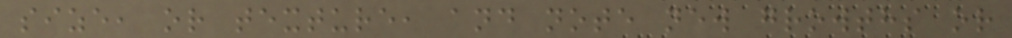size, or texture, and note new growths or
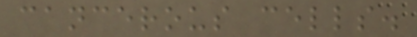cancerous cells.
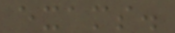exams.
